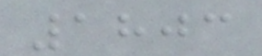1803
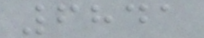6841
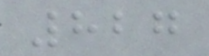827
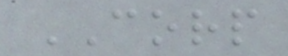CORP
